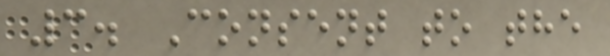3. Consent to the
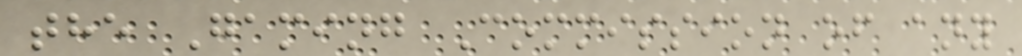the Gaming Commission of any
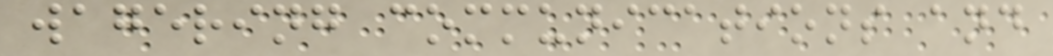wagering communications and
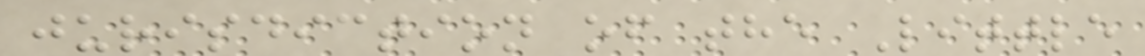jurisdiction of the Little
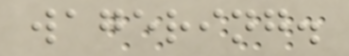wagering.
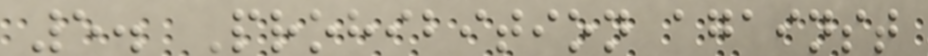5. Prohibition against
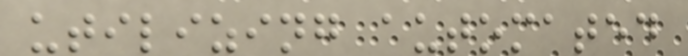utilizing automated
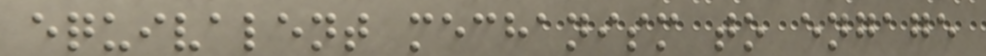equivalent mechanism to engage
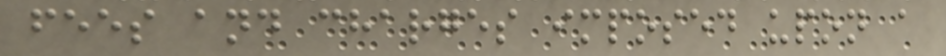fees and charges imposed upon a
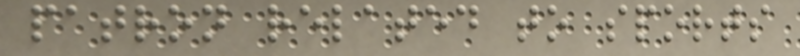patron related to sports
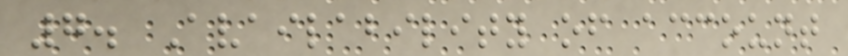7. Availability of account
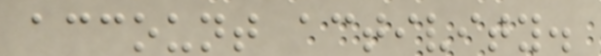account activity.
